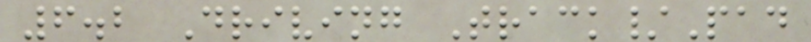6.2 Driving Track/Pad
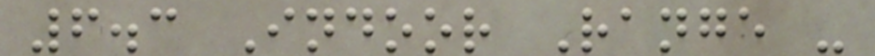6.3 Indoor Range -
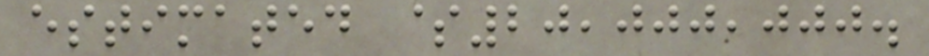estimated $20,000,000.
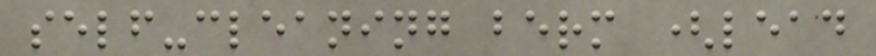self-cleaning berm (lead
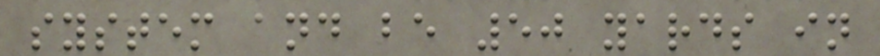system and be 50 yards in
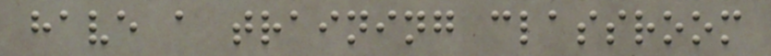have a training classroom
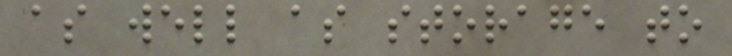as well as storage to
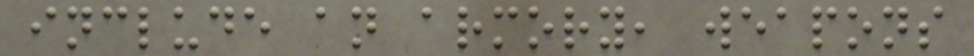include an armory, weapons
